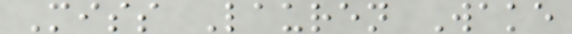Miss Lauren Wake
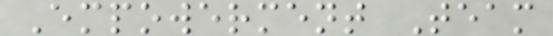Empowerment Team
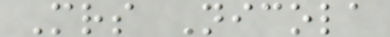Mrs Nicola
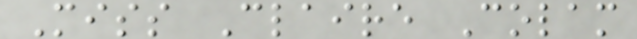Miss Claire Colam
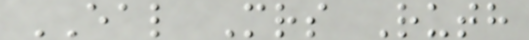EAL Mrs Ruth
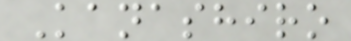Kanashiro
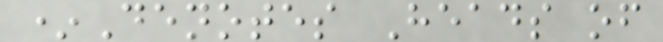*Denotes Heads of
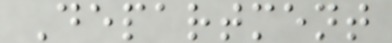Department
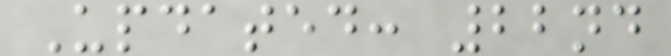Updated: 22nd
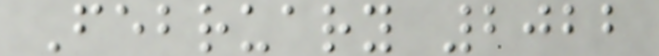February 2022
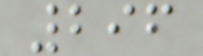296
